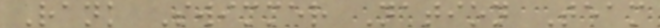Rank Swimmer Nation Team
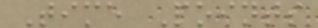Time Points
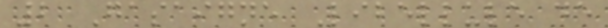2 Gasaigne Libellule de
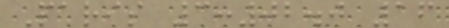Paris 3:02.0 16
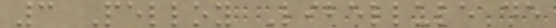3 Pelloy Libellule de
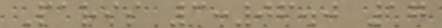Paris 3:06.0 17
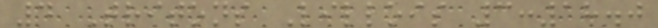4 Tritons Lillois 3:18.0
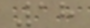18
